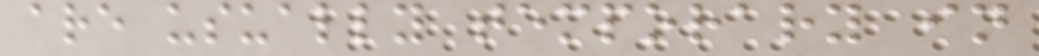are usually temporary in
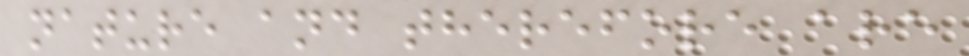nature and therefore are
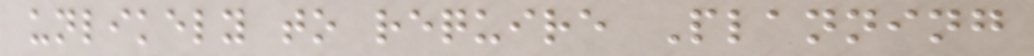unlikely to require Planning
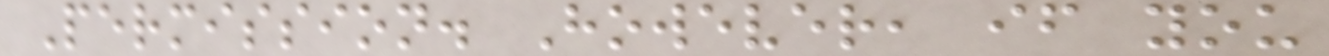Permission. However, if you
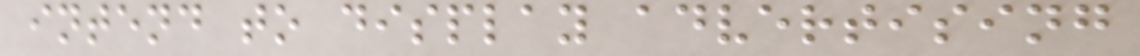intend to display advertising
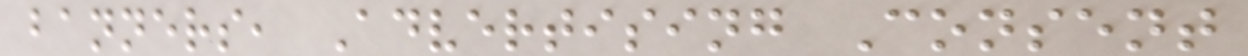banners, Advertising Consent
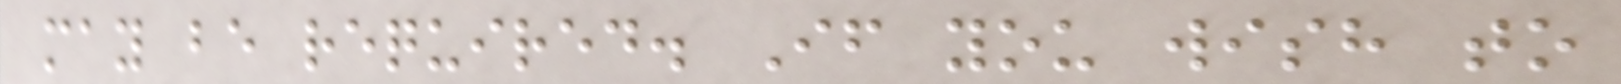may be required. If you wish to
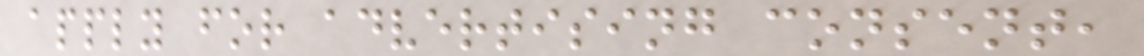apply for advertising consent,
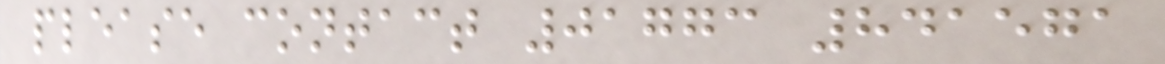please contact 01773 841571
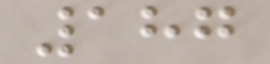187
